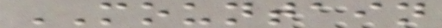MOUNTAIN
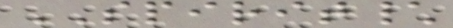SPIRIT\
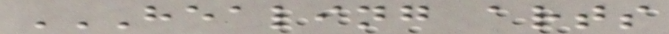HEALING ARTS
